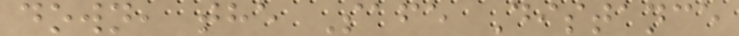down, the Safe Distance
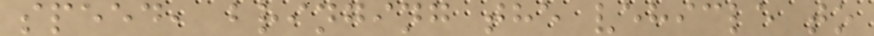speed, bringing the vehicle to
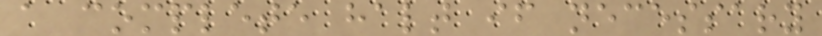a complete halt if necessary
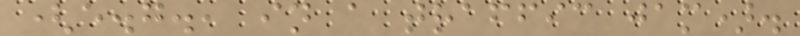(e.g., in a traffic jam).
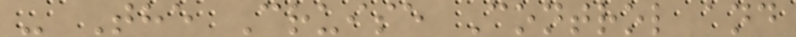- The Cruise Control and
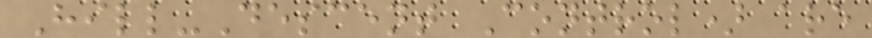Hill-Descent Control) are
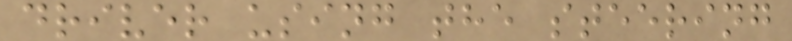driver using the steering
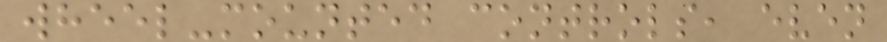wheel-mounted controls, even
